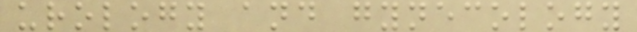urology and gynecology
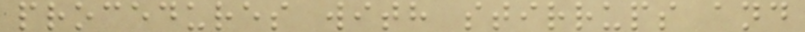procedures with stirrups and
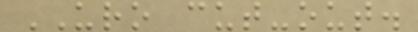URO cut-out.
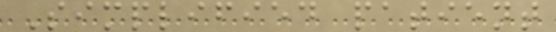Simplified patient
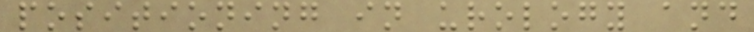positioning in urology and
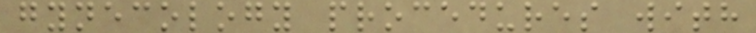gynecology procedures with
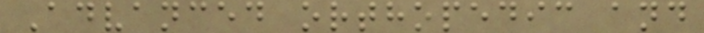Advanced orthopedic and
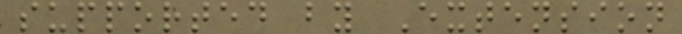supported by Extension
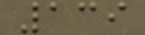139
